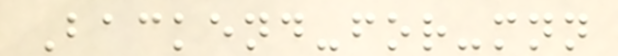Backend-for-mnn
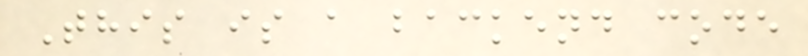This is a backend code
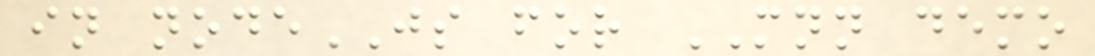in nodeJS for MNN demo
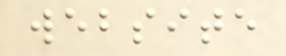website
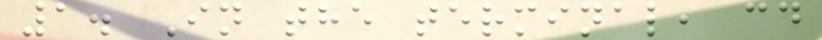1. In the terminal, cd
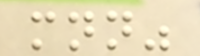mnn"
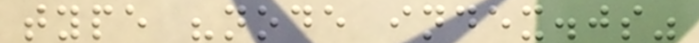type "node index.js"
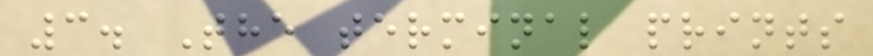3. The terminal prints
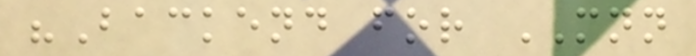"Backend for MNN
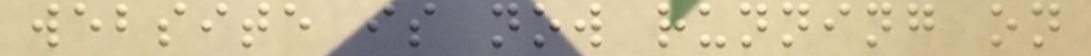website is now running on
